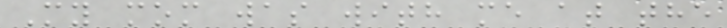My mom was with me at the
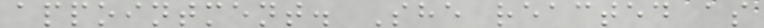appointment. She reacted as
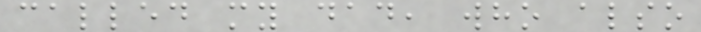called my dad, who also
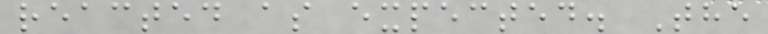reacted as expected. The
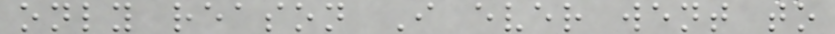only reason I ever went to
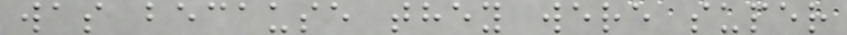was because they were super
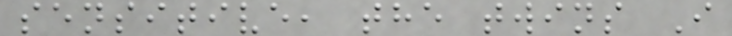sensitive, the twins I
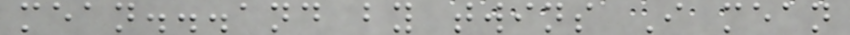mean...and by twins I mean
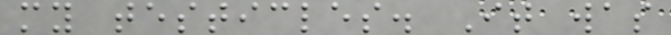my testicles. It was
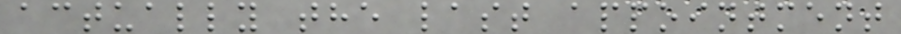actually the last appointment
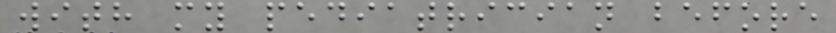with my pediatrician before
